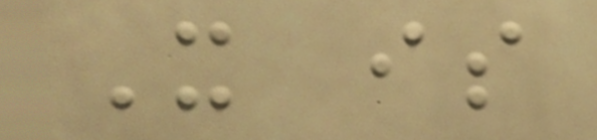It is
